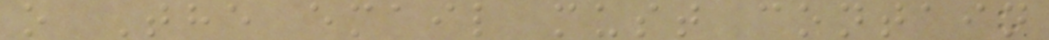o The email must contain
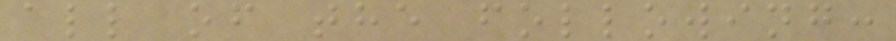all of the following:
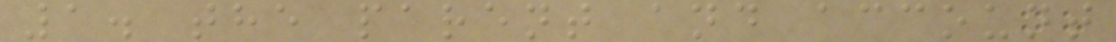1. the parent and account
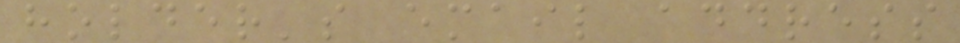holder's email address
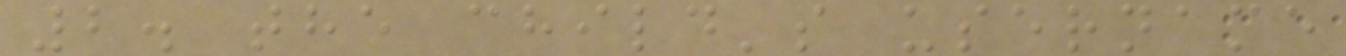2. the child's username
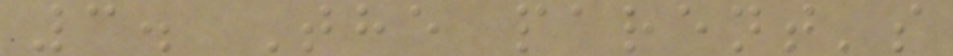3. The parent's
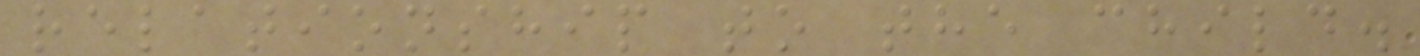relationship to the child.
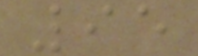95
